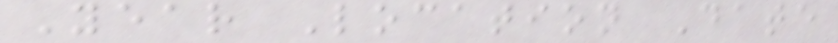Year Location Date
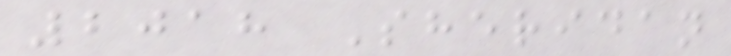2018 Sheridan
